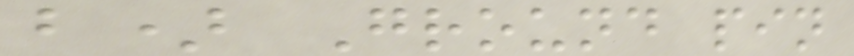b) Ground pin
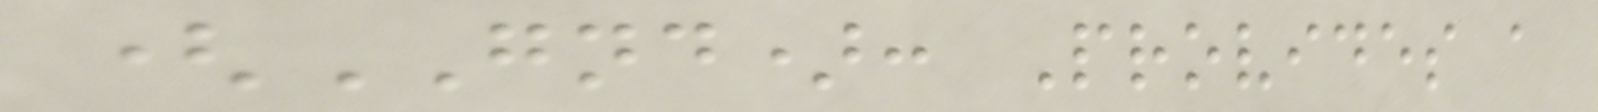(GND): Provides a
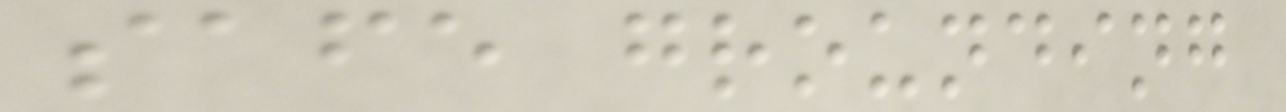safe grounding
